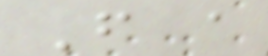From a
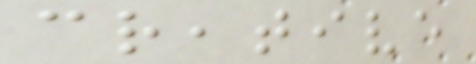creative
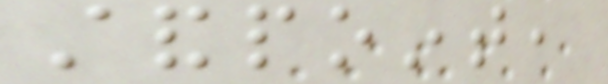standpoint,
